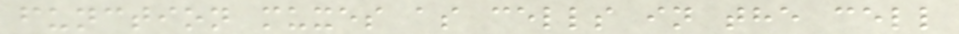function muxes as cells in the cell
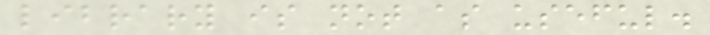library is not as useful.
